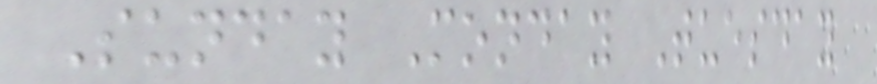Sunday Monday Tuesday
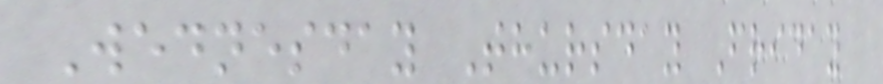Wednesday Thursday Friday
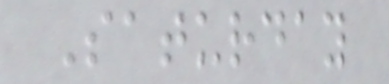Saturday
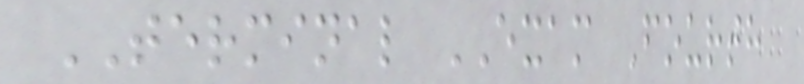TERMINAL EXAM Fourth
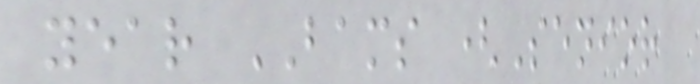year BAMS (Senior
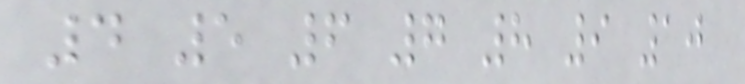4 5 6 7 8 9 10
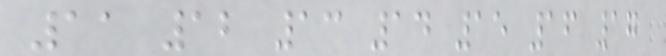11 12 13 14 15 16 17
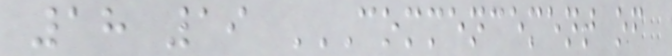18 19 COMMENCEMENT OF
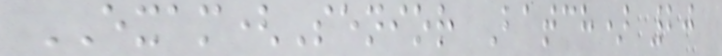EXAM(Senior Batch) 20
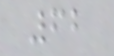62
